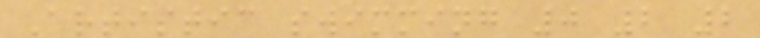Artistic swimming 0 2 2
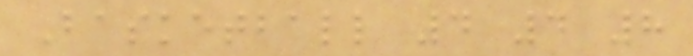Basketball 4 4 8
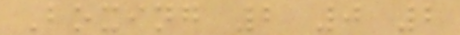Boxing 2 0 2
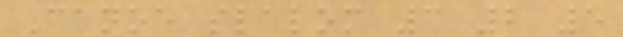Canoe slalom 3 2 5
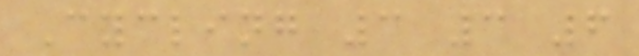Cycling 3 3 6
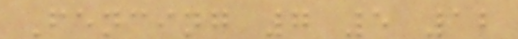Fencing 7 5 12
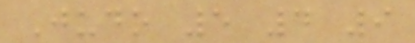Judo 5 4 9
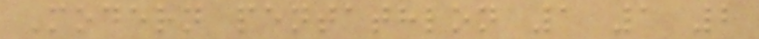Modern pentathlon 1 1 2
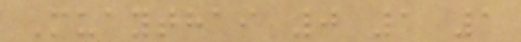Muaythai 0 1 1
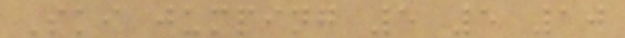Ski jumping 5 5 10
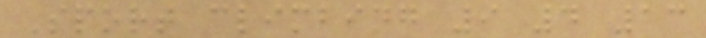Sport climbing 9 4 13
